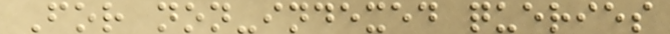For non-indexed queries
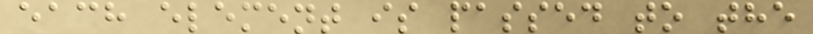each element is passed to the
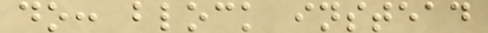do: block instead
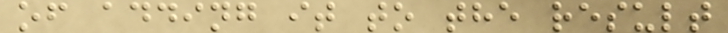of adding it to the result
